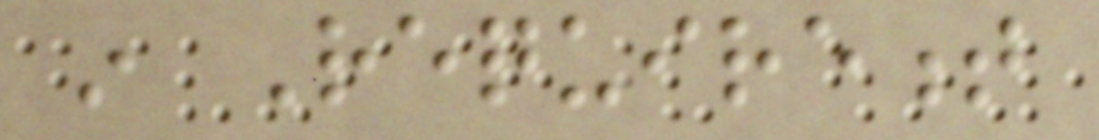in Requirement
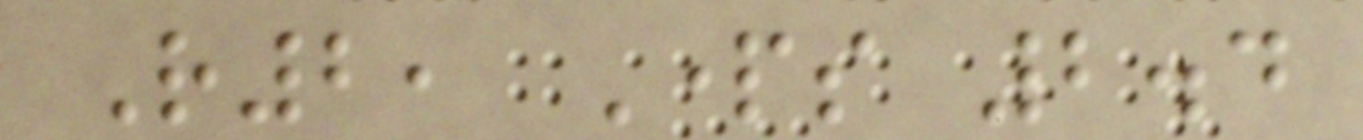R2, Parts 2.4
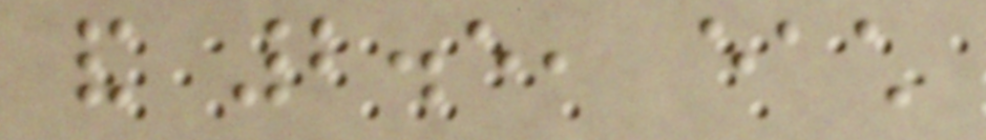and 2.5, each
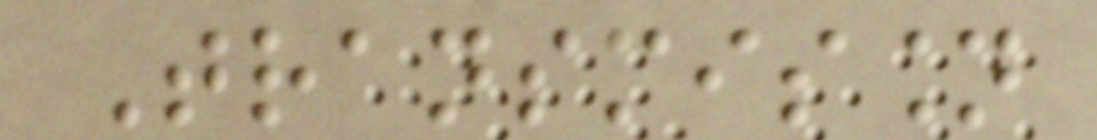Transmission
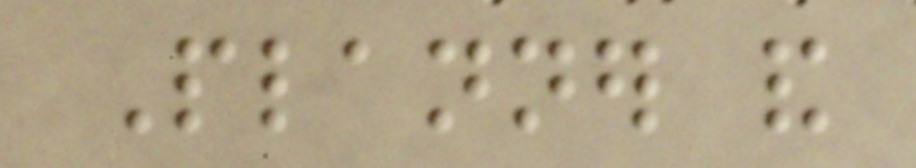Planner and
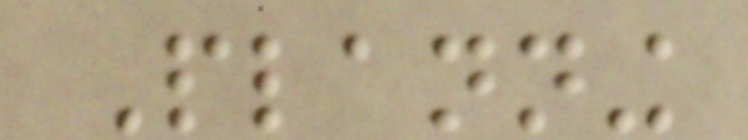Planning
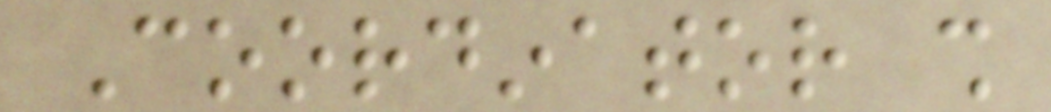Coordinator shall
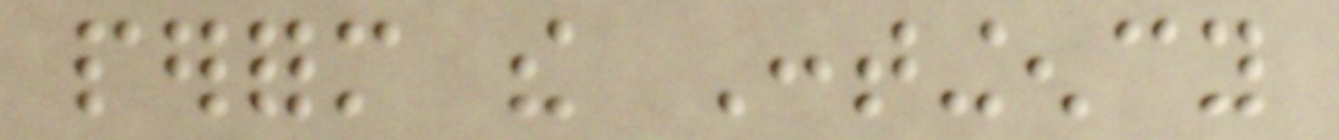perform the Contingency
